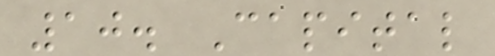10. Capital
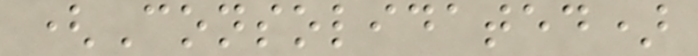(Consolidated)
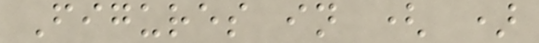Figures in ( )
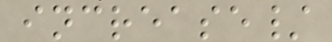increase/
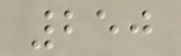250
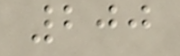200
